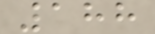188
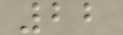22
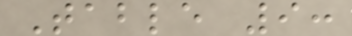Table 9:
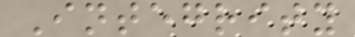Integrity
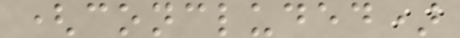(concluded)
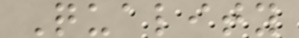Quality
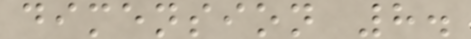dimension 8.
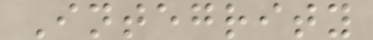Integrity
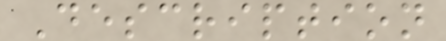Description
